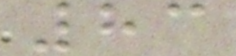83
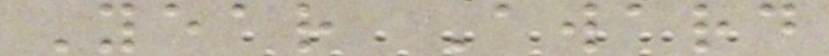Year Award
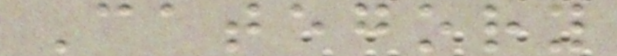Category
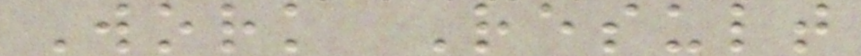Work Result
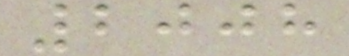2008
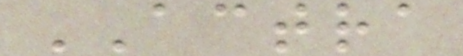ACTRA
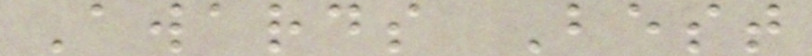Awards Best
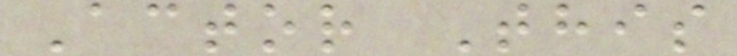Actor This
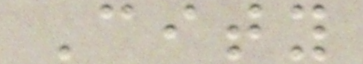City
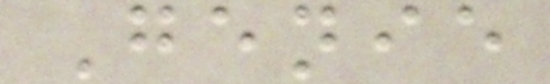Genie
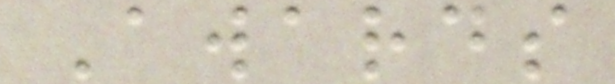Awards
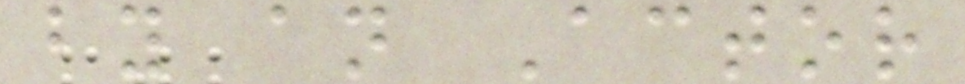by an Actor
